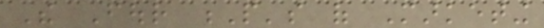The Four P's of Marketing
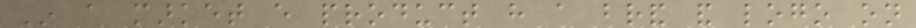In a market every product have a brand and logo on
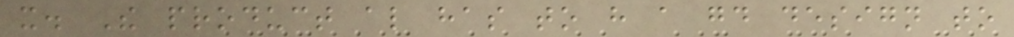it. The product also has to have a good design to
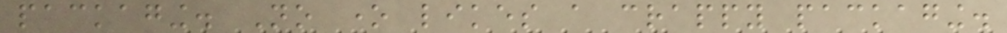packaging. No one likes a crappy packaging.
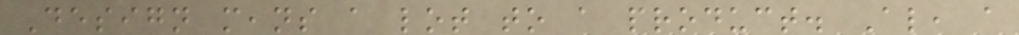Design means a lot to a product. Also, a
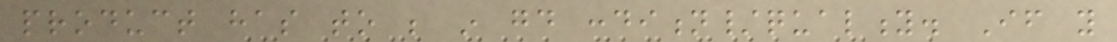product has to be in good condition/quality. If you
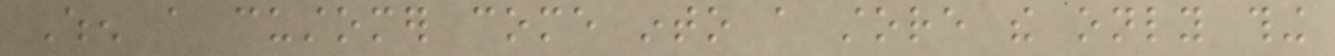When a customer come into a store the only thing
